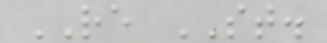RE ST.
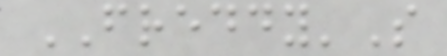FREDDY'S
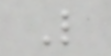L
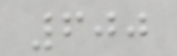600
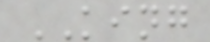KING
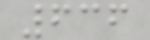636
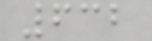632
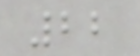22
